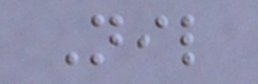Nil
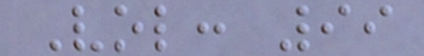Vol: 99
